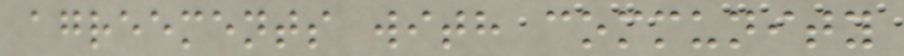agreements with community
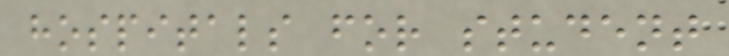hospitals for student
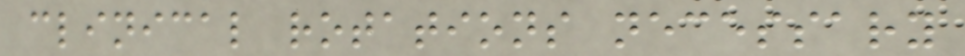clinical rotations necessary
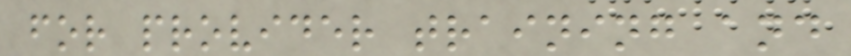for provider training and
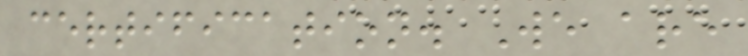certification. We are
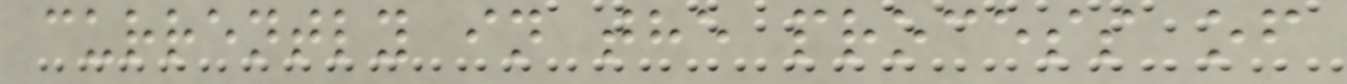currently in the process of
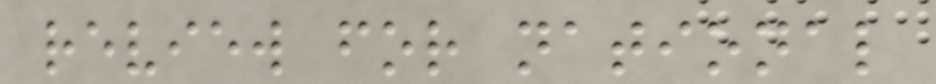review for national
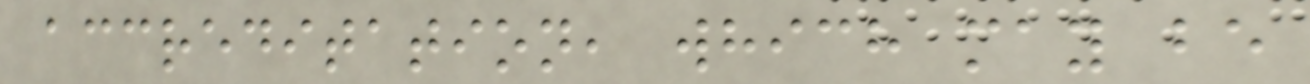accreditation, which may be
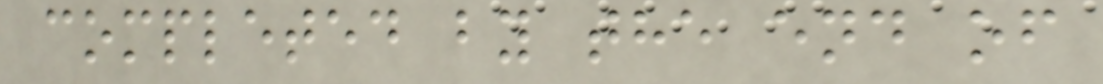completed by the end of
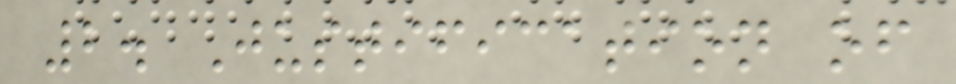2. Justification of
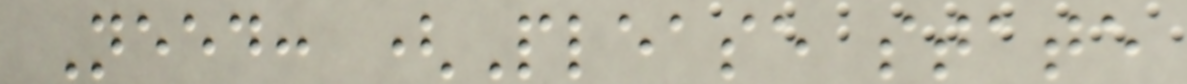Need: (Please state
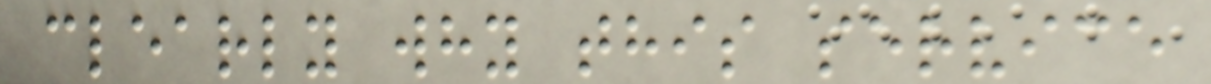clearly why this service
